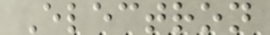Electron
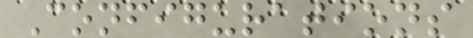Configurations
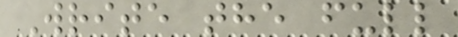Write the full
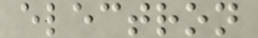electron
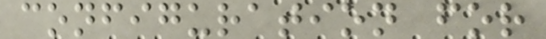configuration for
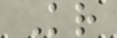Kr
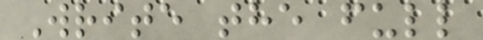Write the full
